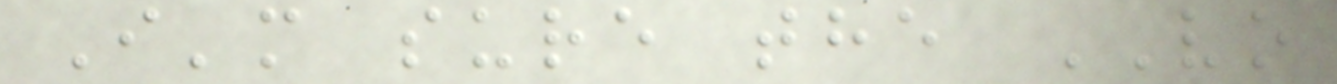I'm sure the VO
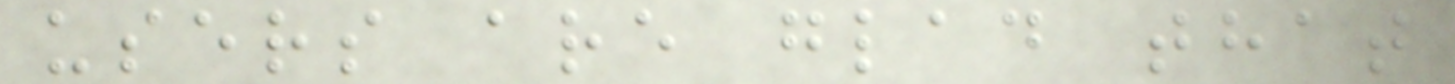users are glad that
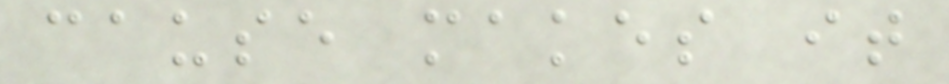cause makes it
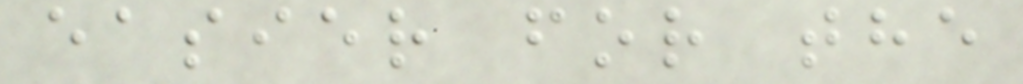easier for the
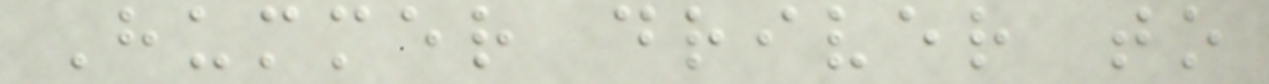Hummer driver to
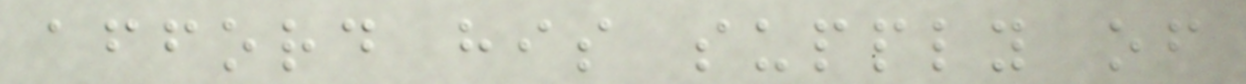afford his supply of
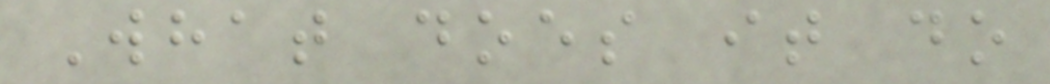What does it do
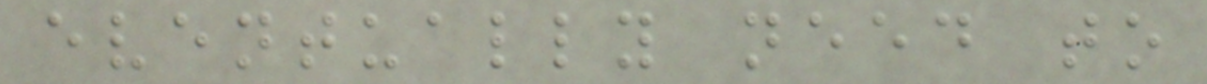eventually need to
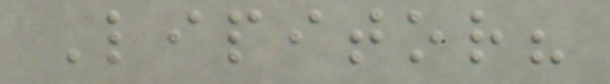Lipitor?
